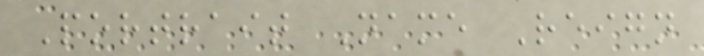Portrait Name Reign
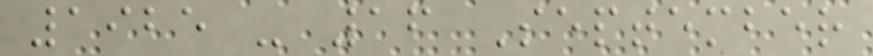1925 - 16 September
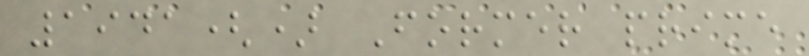1941() Former prime
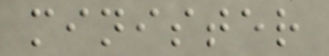minister
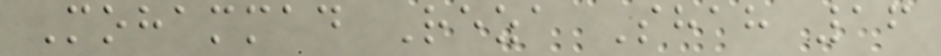Mohammad Reza Shah 16
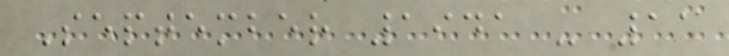September 1941 - 11
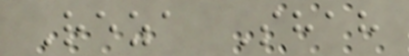Reza Shah
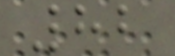82
